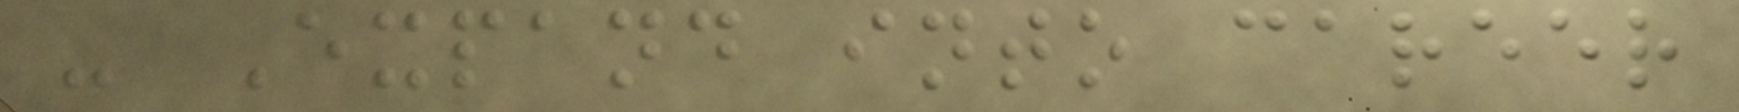- Expand into career
